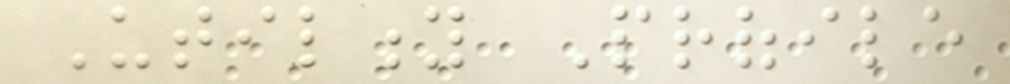Utility Profile
